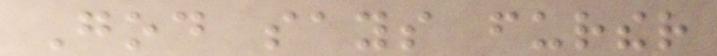God says further
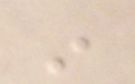in
